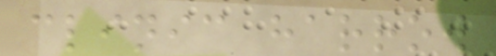clinic harrow
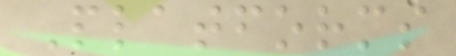Platforms
